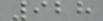928
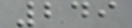249
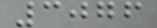3076
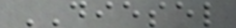DIESEL
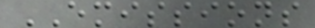EMISSIONS
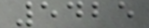5425
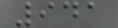941
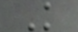K
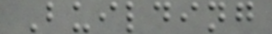Building
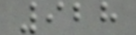928
